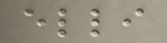elli
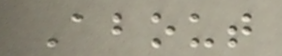About
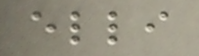elli
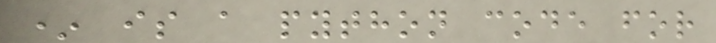* is a python code for
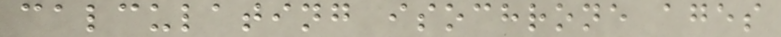calculating isochrone ages
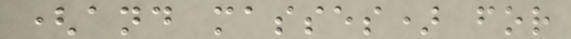(and masses) for
